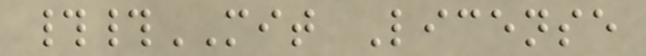##MIT License
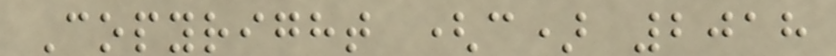Copyright (c) 2018
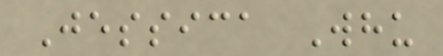Jessica Whu
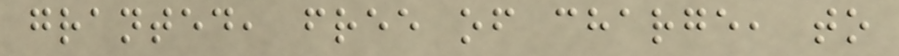granted, free of charge, to
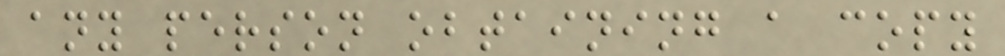any person obtaining a copy
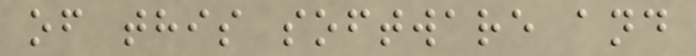of this software and
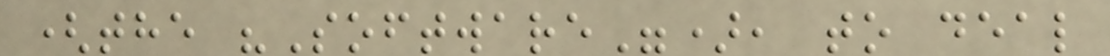(the "Software"), to deal
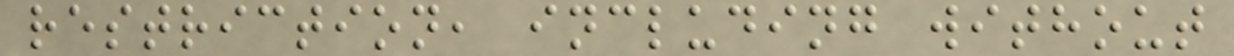restriction, including without
